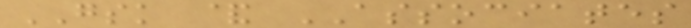GSK & ASSOCIATES
